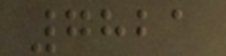7821
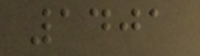1401
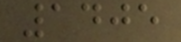1405
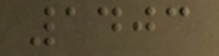1403
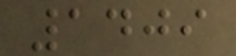1409
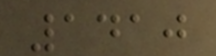1410
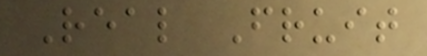Real Fruit
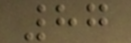87
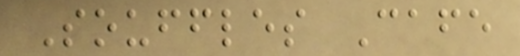Souffles Cafe
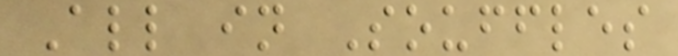All in Souffles
